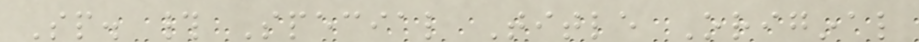Sp. # Special Title Original
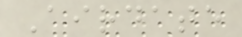Airdate
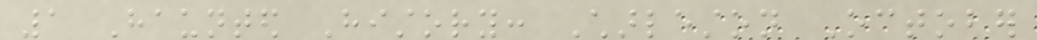1 Haunted History: Charleston October
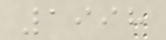1998
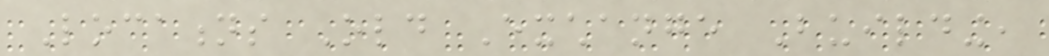Locations Old Exchange Building,
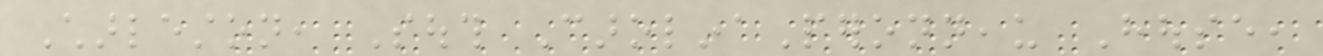Charleston, South CarolinaPeronneau House,
